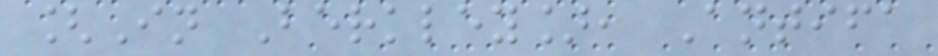[In Berkley], Antifa
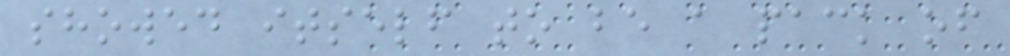showed itself to be a pack of
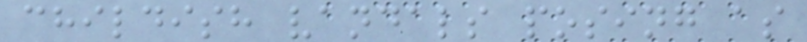childish vandals posing as
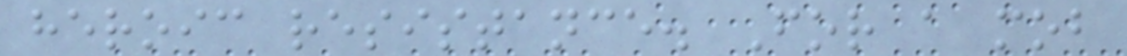heroic resistance. For a mob
